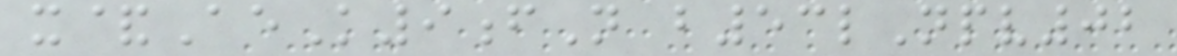x&AeK9fN b53lNpv02
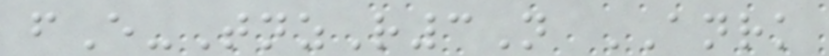fE-TnzR3N ANRK
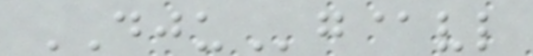DJUg@vl
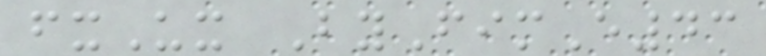fxUx ByFimE43
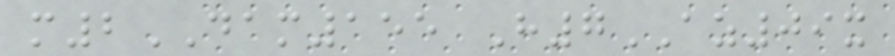m2DAM155 H7AZ09x
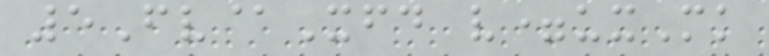5Fv@Xfd v=uxMk
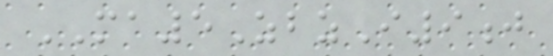MA5ZbzI9j
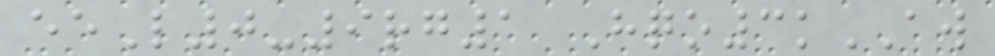eeL0-9rg1 Hqo3kAW
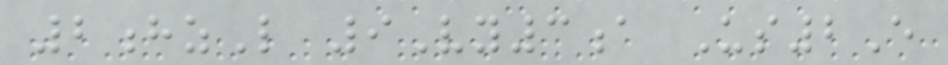2hzL 9Vy3a Us2E
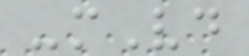-mVd
